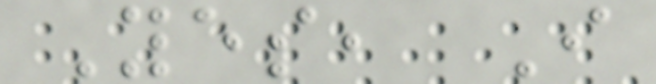Yes, I
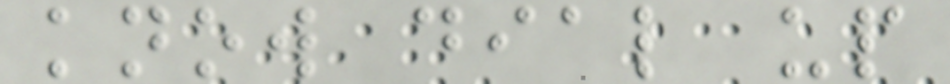know dial up
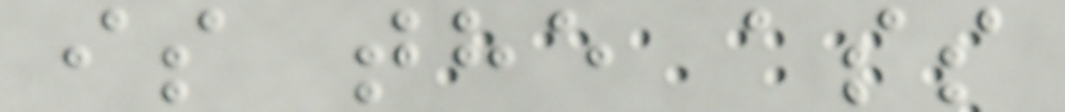is the ass
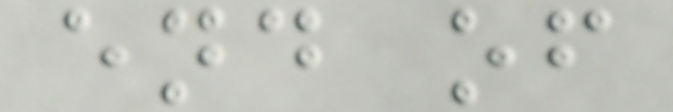end of
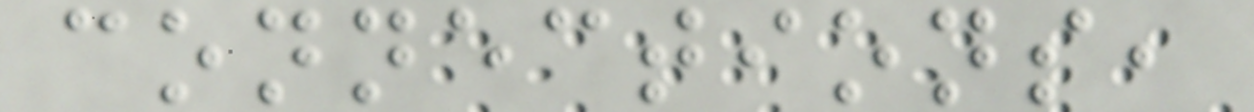connections,
